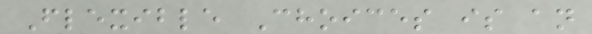Flexible Choices is an
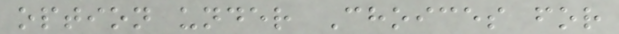option under Choices for
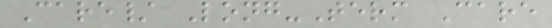Care/ Long-Term Care
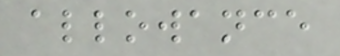allowance
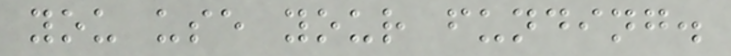you use your funding.
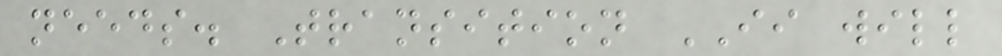needs. Transition II will
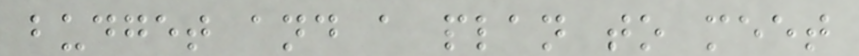budget and a plan to meet
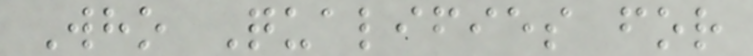Who Qualifies for
